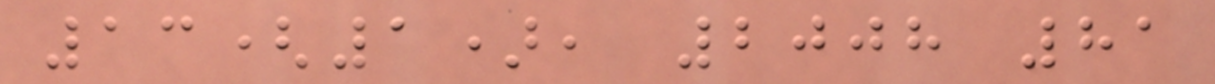13(1), 2008 81
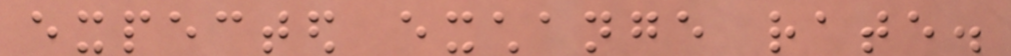expected exchange rate.
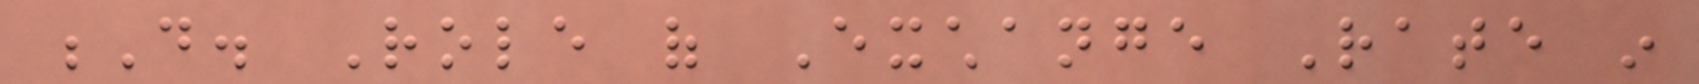D. Role of Exchange Rate in
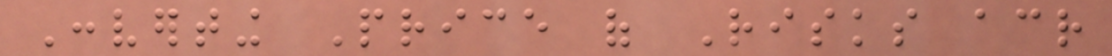Converting Price of Risks across
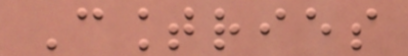Countries
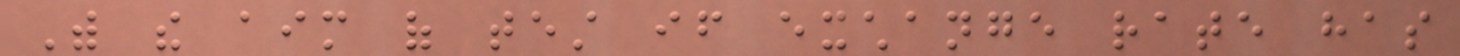With the aim of test if exchange rate has
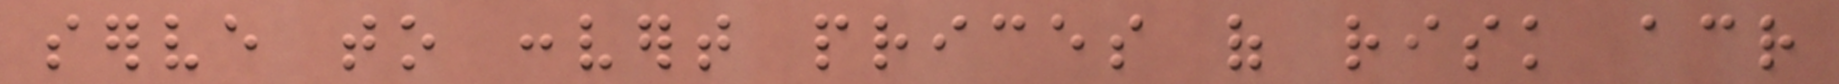serve to convert prices of risk across
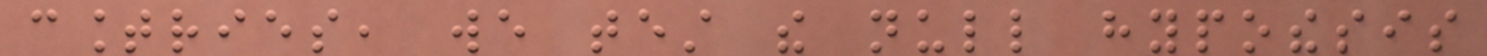countries, we test the null hypothesis
